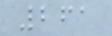261
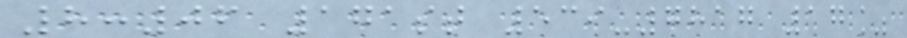8:06 171st 539-7817 17%
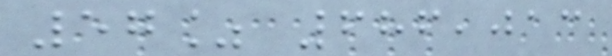57% 686,013
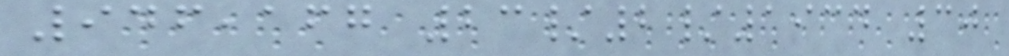946,167 23/2/1934 30
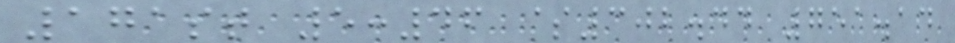171st 5:46 $302.44 751.14
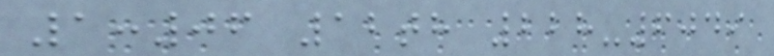1:06 12th 228-6049
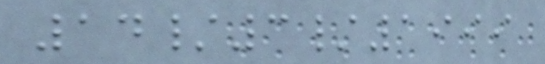14/3/1999
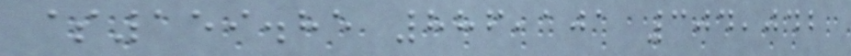$159.85 886,101 304,042
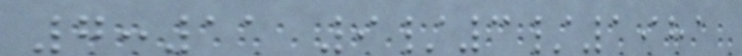7:11 9/3/1981
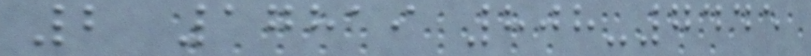2 17819 808-7445
